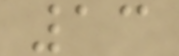13
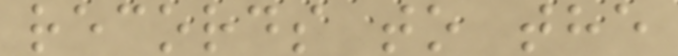records to the
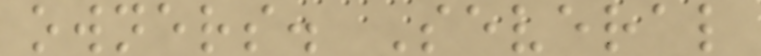owners. Several
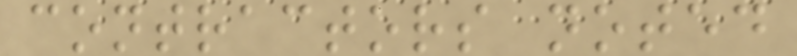contractors noted
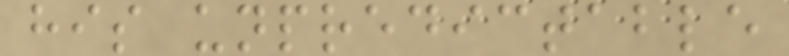his unpredictable
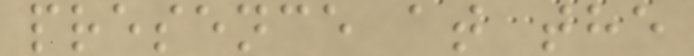presence at the
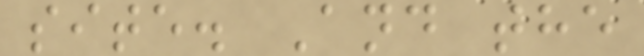site. And the
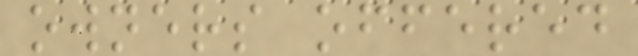owners offered
